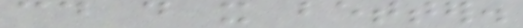could do it better.
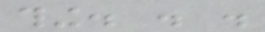thing. . .
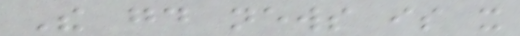The good news is it
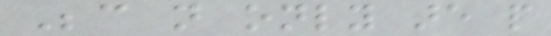Because not only are people
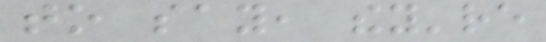to say, they're
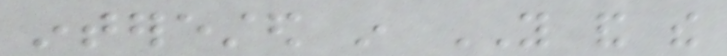interested in YOU and the
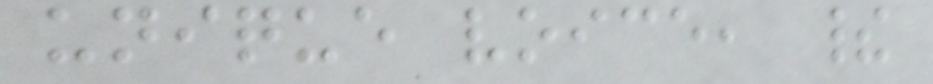unique voice, their
